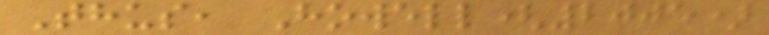Thus, Howell(2005)
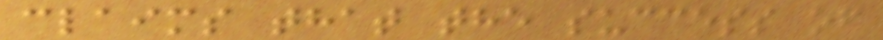claims that the success of
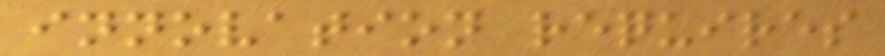innovation requires
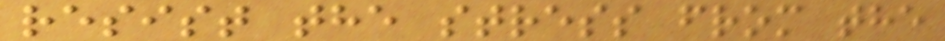resist the stress from the
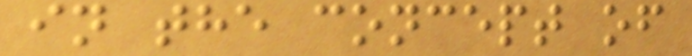in the concept of
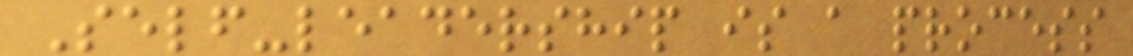Self-leadership is a process
